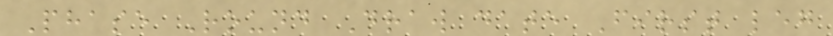Phase Round Draw date First leg
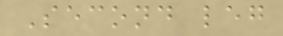Second leg
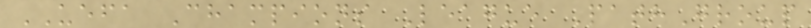UEFA Champions League PathGroup
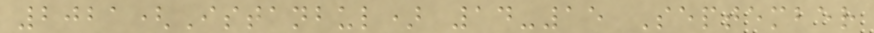2021(Istanbul) 14-15 September
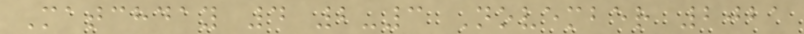Matchday 4 2-3 November 2021
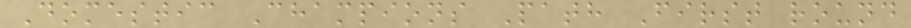Domestic Champions Path First round
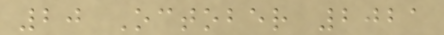20 October 2021
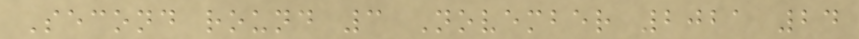Second round 3 November 2021 24
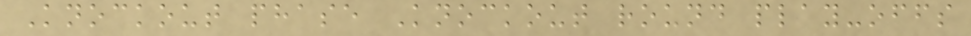Knockout phase Knockout round play-offs
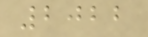2022
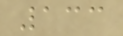133
